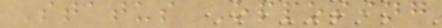Status Opposing
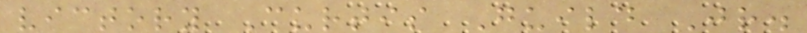victory Curtis Guild Jr.
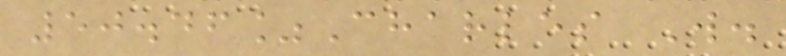50.46%Charles W.
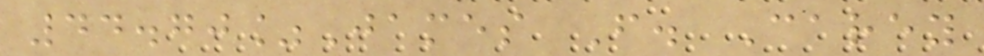44.70%James F. Carey
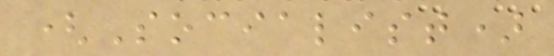(Socialist)
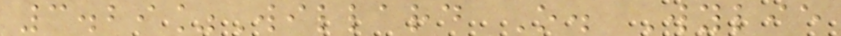3.29%Willard O. Wylie
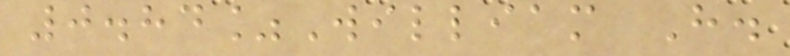0.84%William H.
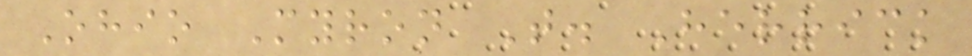Ohio Myron T. Herrick
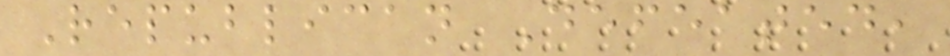Republican Defeated,
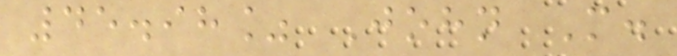45.98% John M.
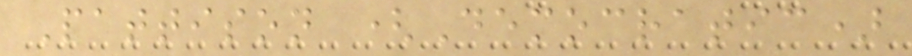Pattison (Democratic)
